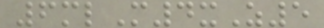6mlM4xZ5
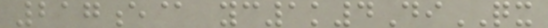217e@ yc1k4DiQX
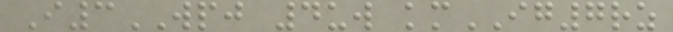I3WPJ 4uw kmIG7rz
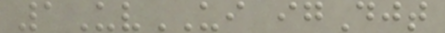1UvUI igDjt
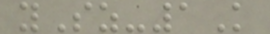ySz-1K
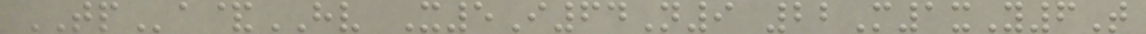TPa&HV X5I64N9 22M1xY6T
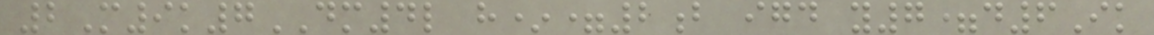2M9k7DM4l h*=2b igd y7=d6Ik
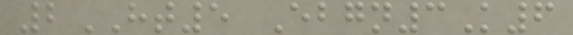2HT5 Ebgn3K6
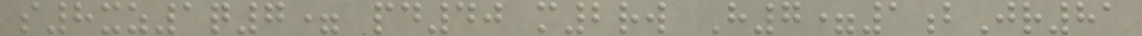s8xz1q7= pd40 m2rw H7=1bJr81
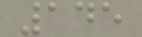145
